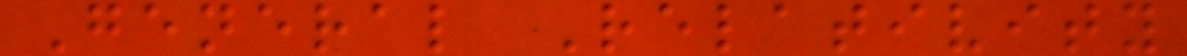General Relativity
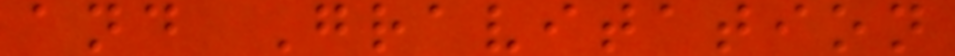and Gravitation
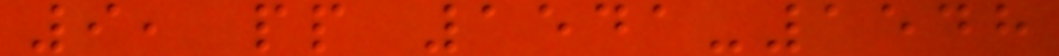9, pp 1541-1548
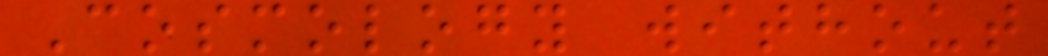Cosmology without
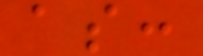as:
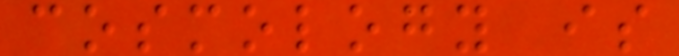cosmology is
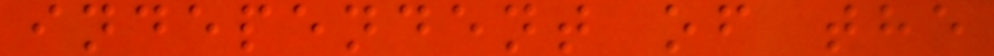independent of the
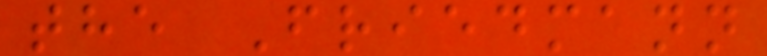the Friedmann
